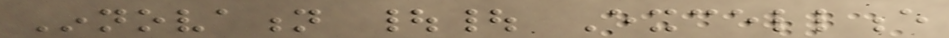Innovation || Excellence
